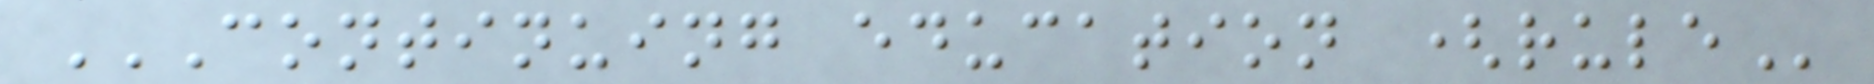CONTINUING EDUCATION (RULE
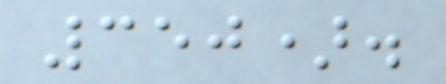350).
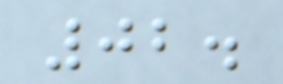02.
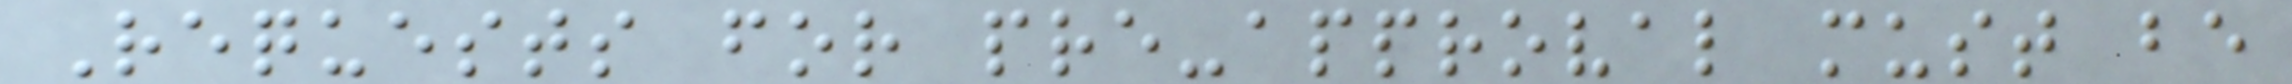Requests for pre-approval must be
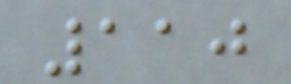110
